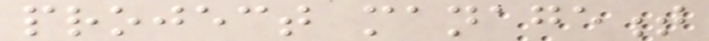project management
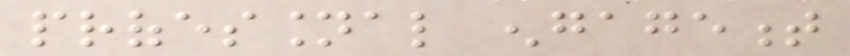professional engagement
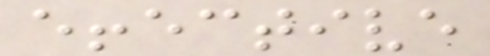effective
